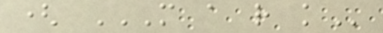( M A R K
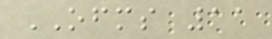OFMS 11
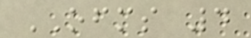OFMS 4
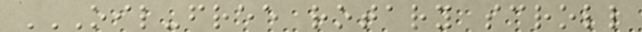OIL-FREE ROTARY SCROLL
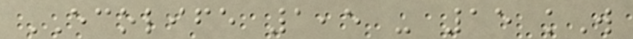ECOLIFE 1,5 - 15 kW
